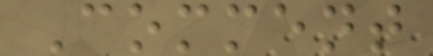Comment
